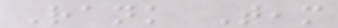Rank Team
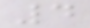4
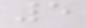5
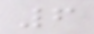6
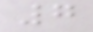7
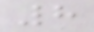8
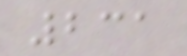231
